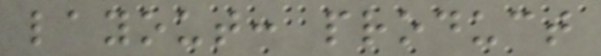layout: product
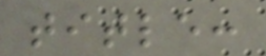title:
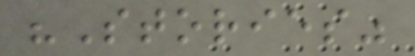"Stories"
